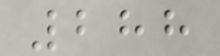288
